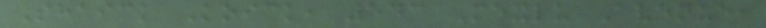Shaick Koick, 543 Mexlu Avenue,
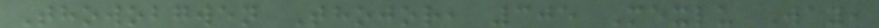Thowobgwen Thojor, 305 Mexlu Way,
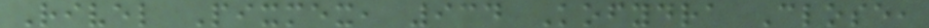Rivel Pixmex, 934 Kofydra Close,
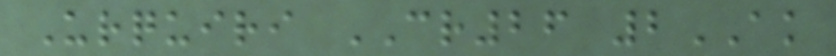Urquiri CR26 2AK
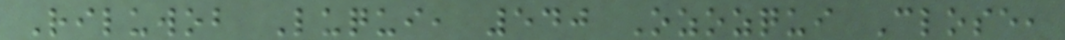Riluwob Luqui, 540 Ozozqui Close,
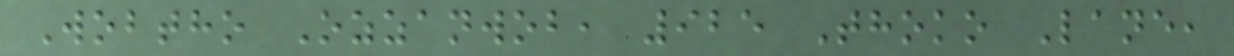Wobtho Ozzanwob, 925 Thoko Lane,
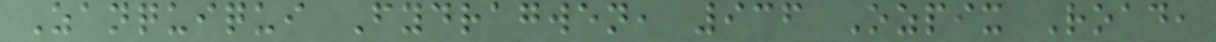Zanquiqui Fydragwen, 936 Ozpix Road,
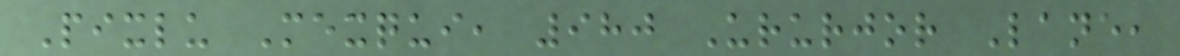Pixlu Mexqui, 980 Ururjor Lane,
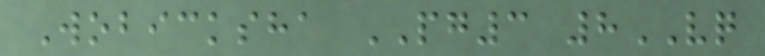Wobicksha PG3 8VQ
